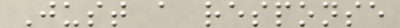Just a response
